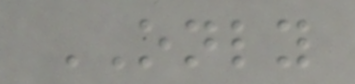ONLY
